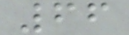66
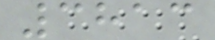3813
